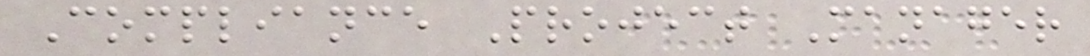Compliance Project Manager
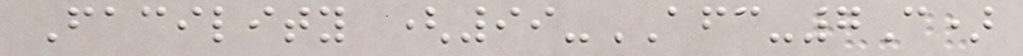Facility (99-AFC-7C)
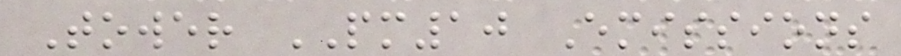Tower PM10 Emissions
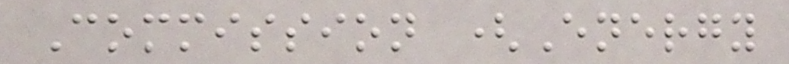Commission (Energy
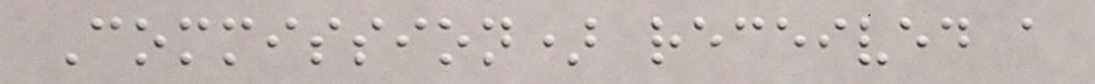Commission) received a
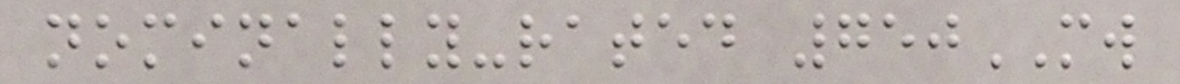nominally-rated 750MW
